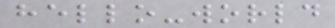hello-world
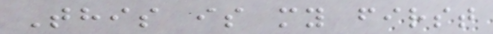This is my first
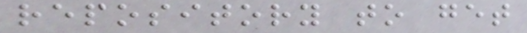repository to get
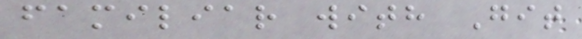familiar with Git
